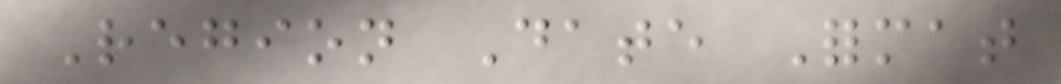Region Date Format
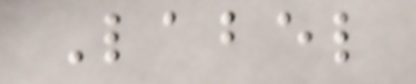Label
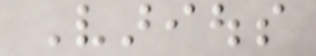Various
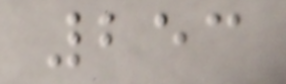253
